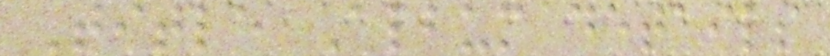Title Album details
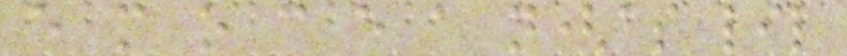e m o c e a n(as lil
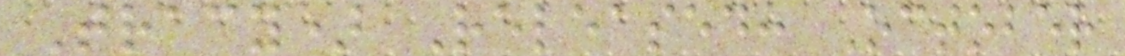Tracy) Released: October
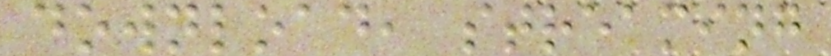download, streaming
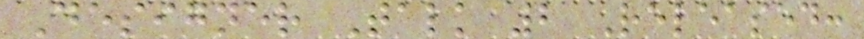Designer Talk 2 Released:
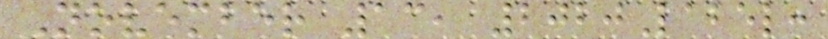November 13, 2020Label:
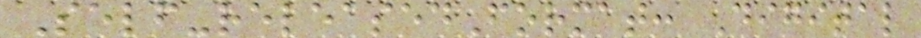Self-releasedFormat: Digital
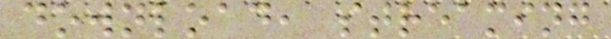download, streaming
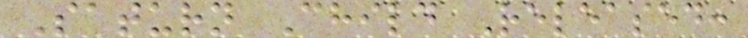Saturn Child Released:
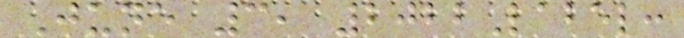June 3, 2022Label:
